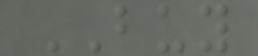BUY
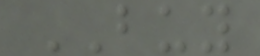BUY
